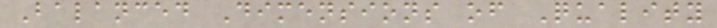Balanced Dimensions of Quality
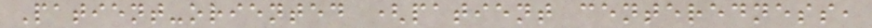Patient-oriented (patient centeredness,
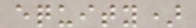equity)
